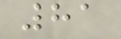81
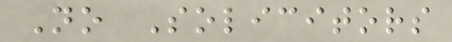No Solicitors
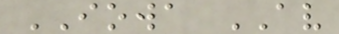IOWA AV
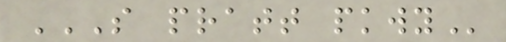S PRATT PKWY
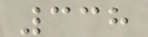338
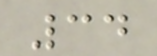34
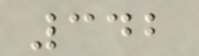342
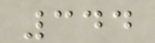344
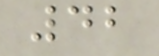42
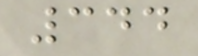344
